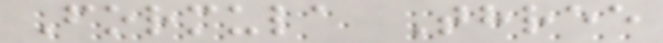Formula Three
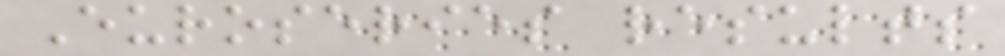Euroseries results
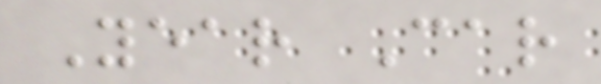Year Car
